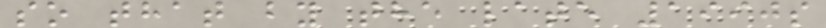so that by the late 1990s
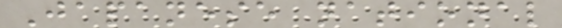Japanese national
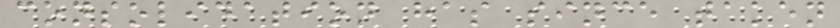consolidation has since taken
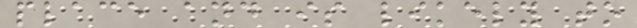place and is likely to
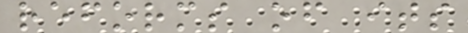reforms of its
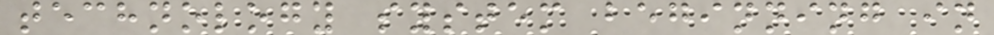technology system beginning in
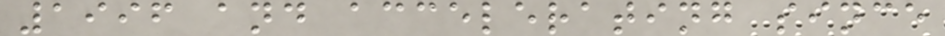1996 and accelerating since
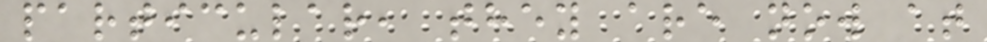particular, they are now at
